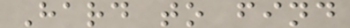Hard to find
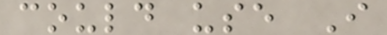could use I
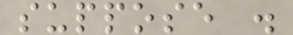suppose .
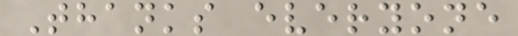Thanks everyone
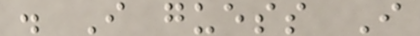. I guess I
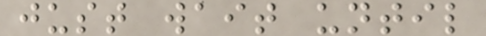just wait until
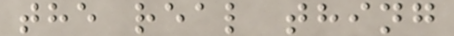the real thing
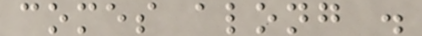comes along .
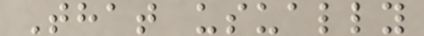That usually
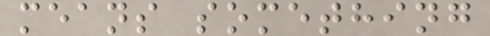means something
